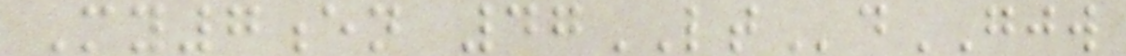My7en 47LTdGJW
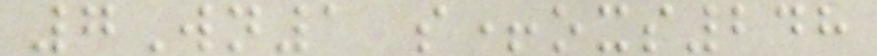7Wn1 s+oxs248
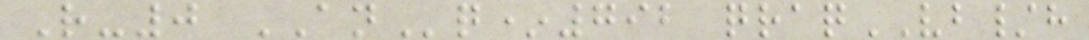R-0 ANq*792 qraqVB/h
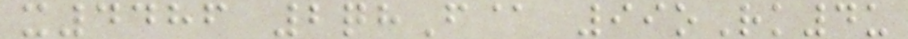x4486 2qhF@ 99oRk4u
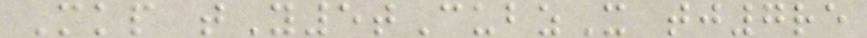Mkp tY5tCubzX tj7re
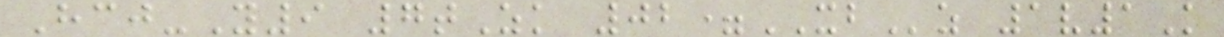Hcj-Y9 7tZk 02=XBz 1v1K
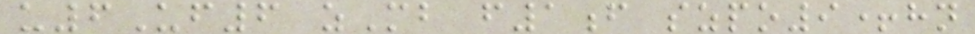u6Uf6 zMb f1f szpo9+hn
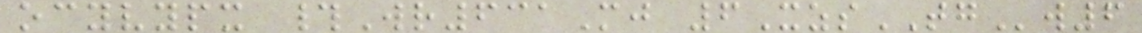ocyvypx #Wr631Mj 6XzsTGw6
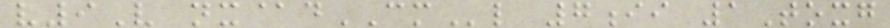v9V nx@dCMl 7ii 1Toxg
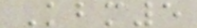Kbm5
